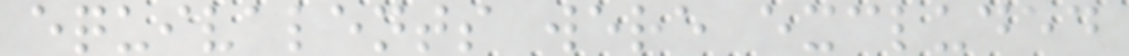equivalents were excluded
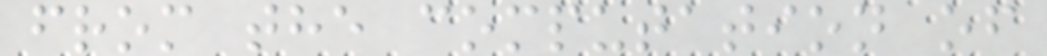from the computation of
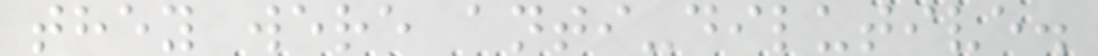they were anti-dilutive.
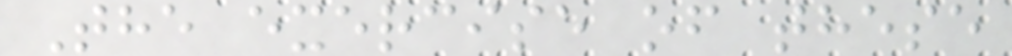The exercise of these
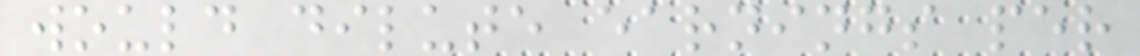would dilute earnings per
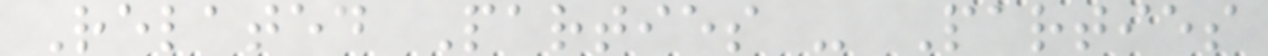Related Parties - Parties
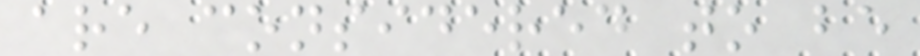are considered to be
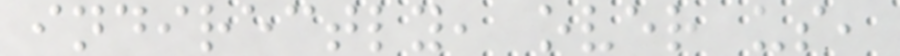indirectly, over us,
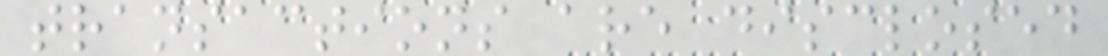transactions are disclosed
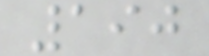190
